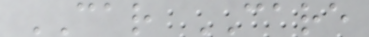CAR CARE
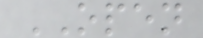OPEN
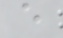e
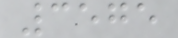3575
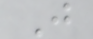J
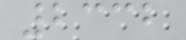2332
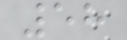58
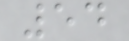54
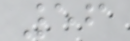56
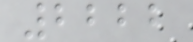2222
